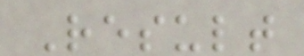Result
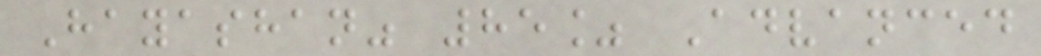Hayashan" 85% Advanced
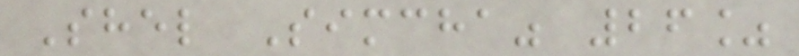Shel Simcha" 26%
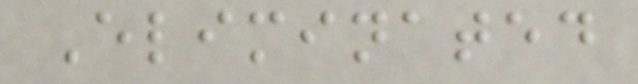Eliminated
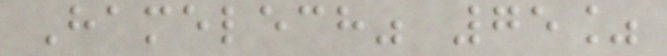Hamelech" 75%
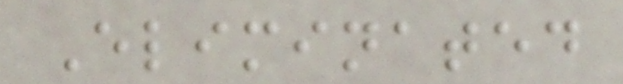Eliminated
